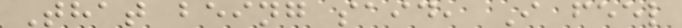That being said, I feel
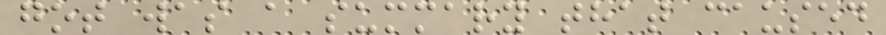got was a summary that caused
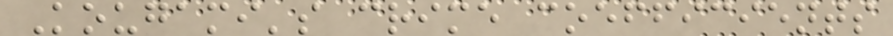Kougami's crime coefficients
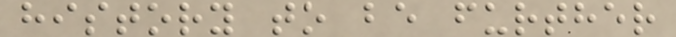history to be further
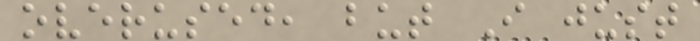overused, but I just
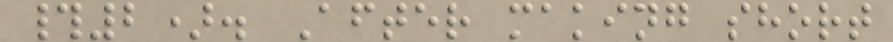#2). After making short
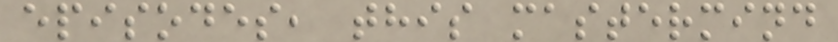episodes, this mastermind
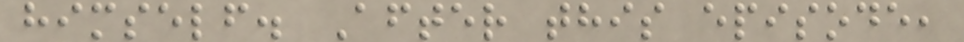himself. After this episode,
